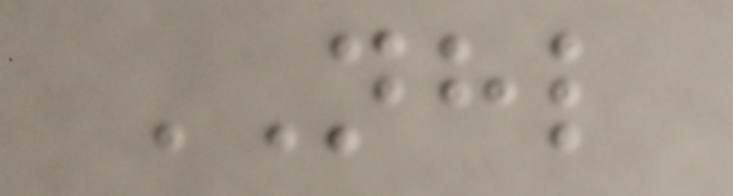NHL
